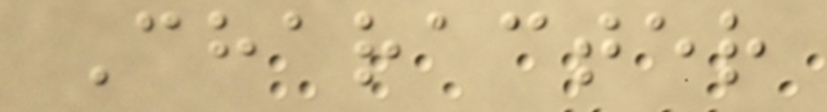Character
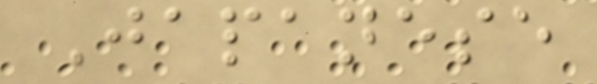Japanese
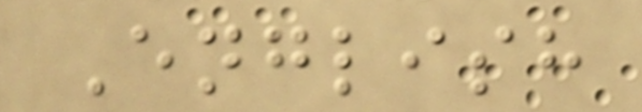English
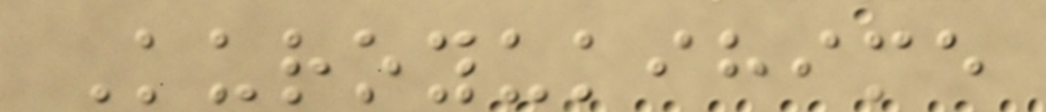Kuroyukihime
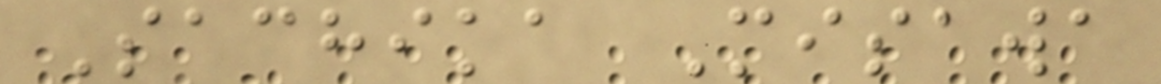Sachika Misawa
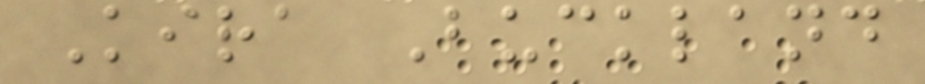Kira Buckland
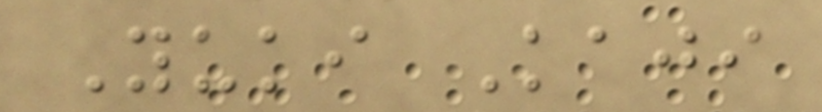Yuki Kaji
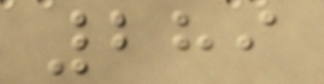289
